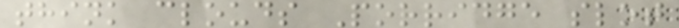think clouds Porridge slot
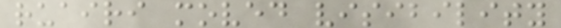ruairi moved visibility
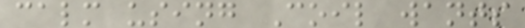calm using Coil wants
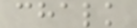chalk
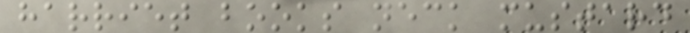harriet books neck mustard
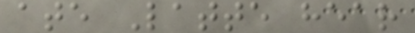ate Latte hear
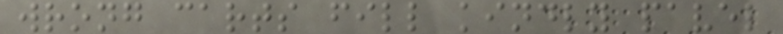wrong carts fill kindly pavel
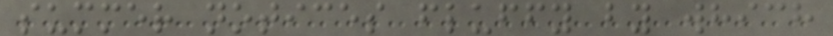summer notices fluffy by which
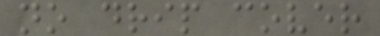no drip cover
